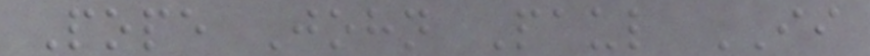Pope John Paul II
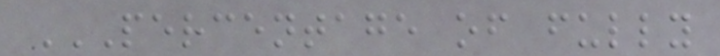PERCENTAGE OF FULLY
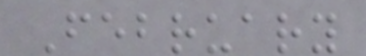February
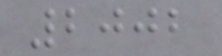2002
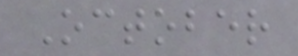October
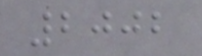2002
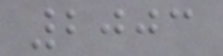2003
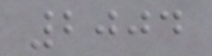2004
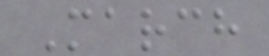March
